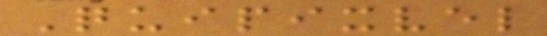Quipixvel
